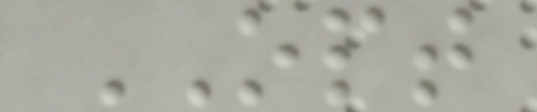OPT
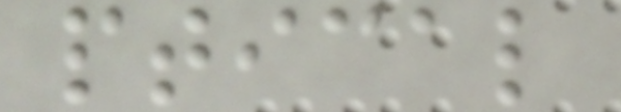ptical
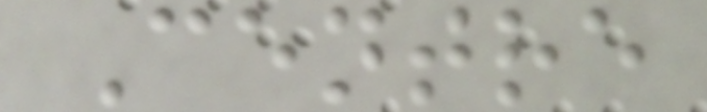Centre
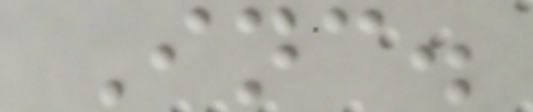Inc.
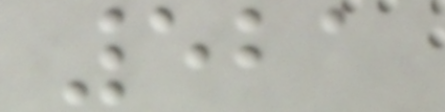521
